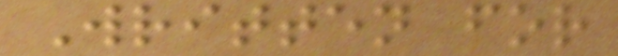Written for
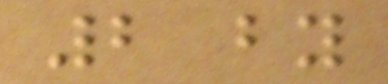2 by
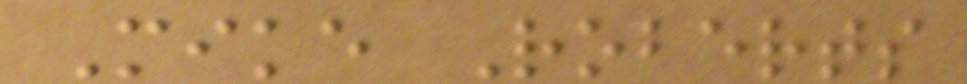Mike Roberts
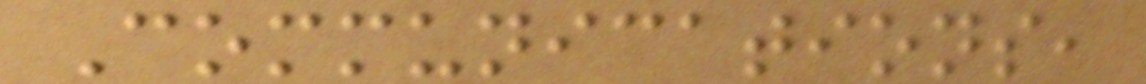Communications,
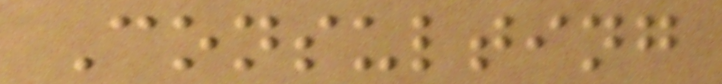Consulting
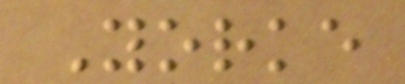Yorke
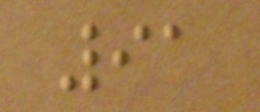91
